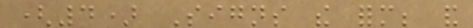(4) Signs the form; and
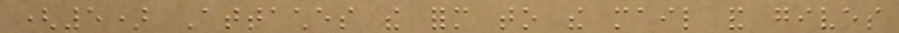(5) Attaches the form to the mail and gives
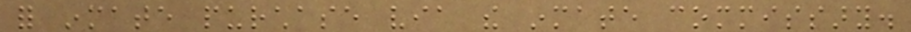for inmate purchase via the inmate commissary.
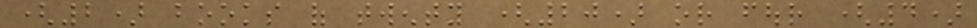(2) books of twenty (20) or four (4)
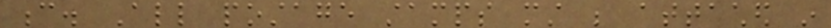c. All postage stamps must be attached in
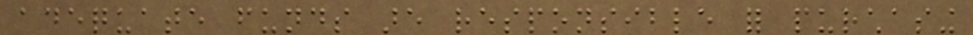adequate funds are responsible for purchasing
